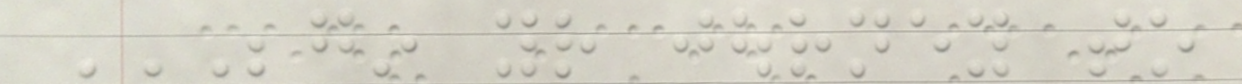BEGIN YOUR JOURNEY TO
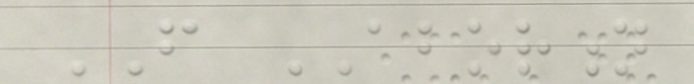FROM ABORTION
